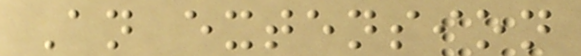An extension
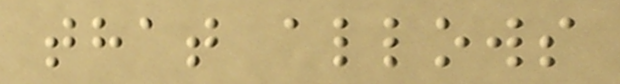that allows
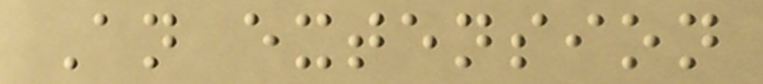An extension
